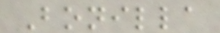Bonilla
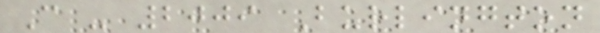C - 2009 Burlington
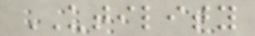UTILITY
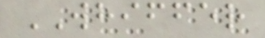WHIFFER
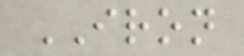IRON
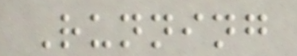Running
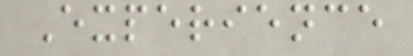Experience
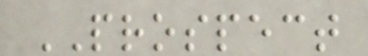PROSPECT
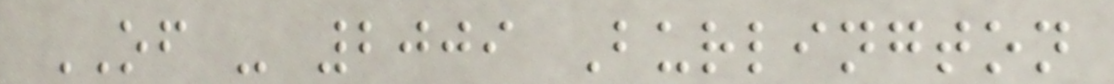OF - 2009 Burlington
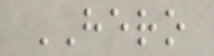HERO
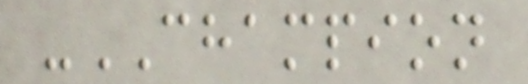-CHAMPION
